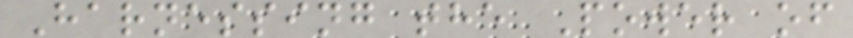Harnessing the Power of
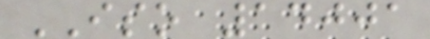ISO 14001
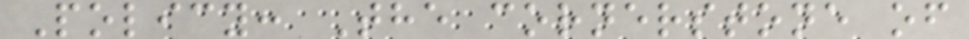Policy: The cornerstone of
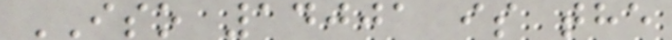ISO 14001 is the
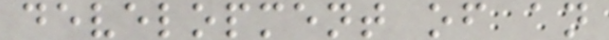development of an
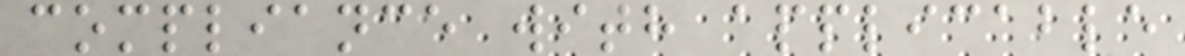compliance with applicable
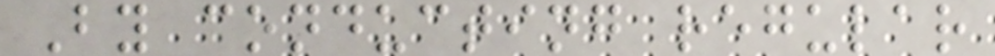By conducting regular
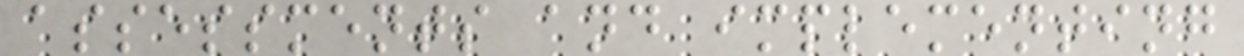assessments and implementing
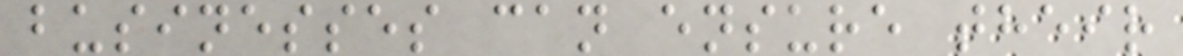businesses can ensure their
